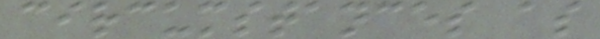circumstances as
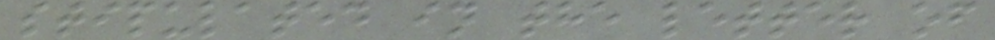stipulated in the letter of
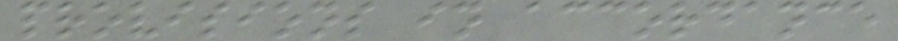provisions in accordance
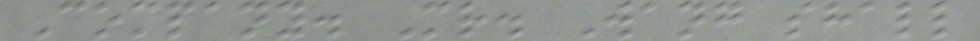Company. Mr. Wang shall
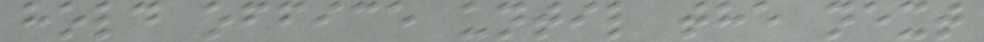hold office until the next
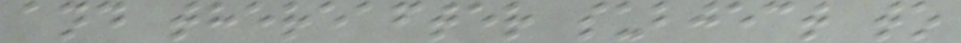and thereafter subject to
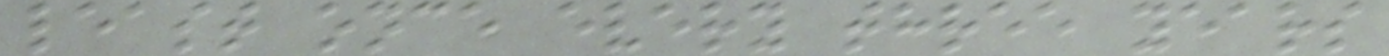least once every three years
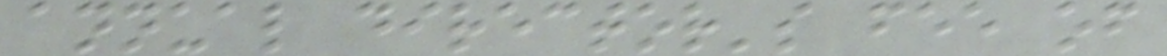annual director's fee of
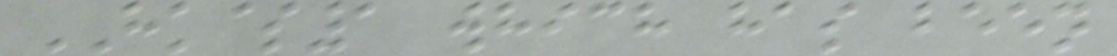HK$1 which has been
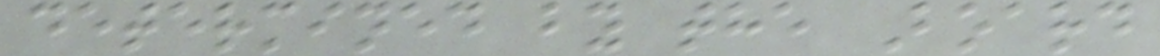determined by the Board
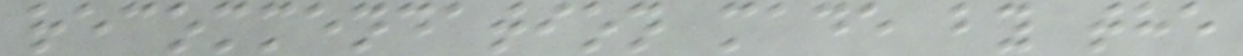recommendation made by the
